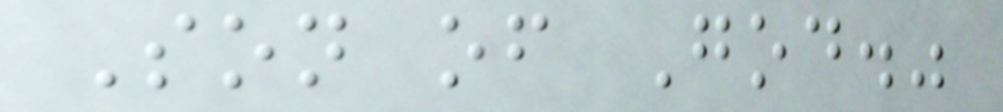Son of God."
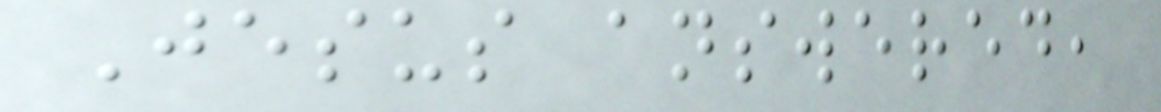Jesus answered,
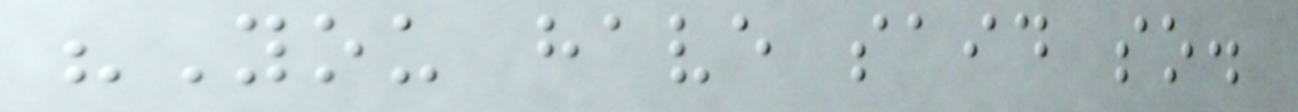"You have said so.
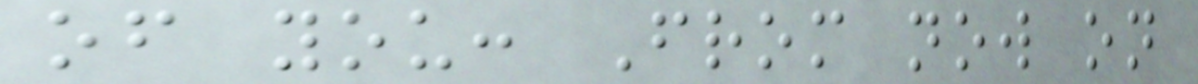of you: From now on
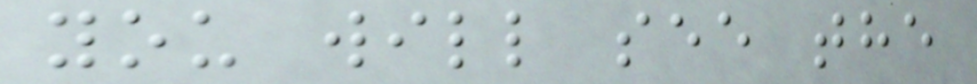you will see the
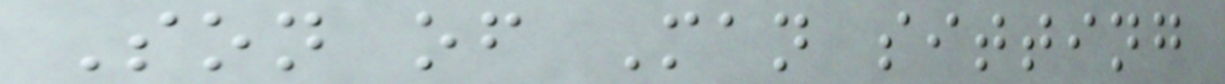Son of Man sitting
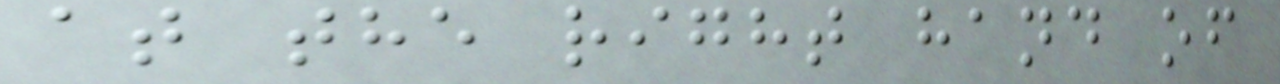at the right hand of
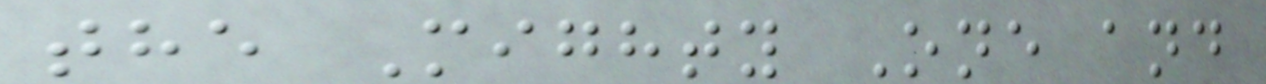the Mighty One and
